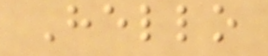Hello
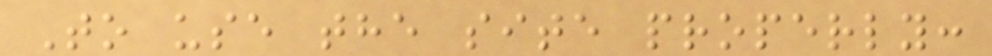To use the site properly:
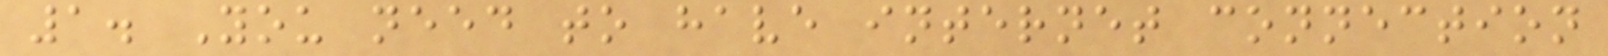1. You need to have internet connection
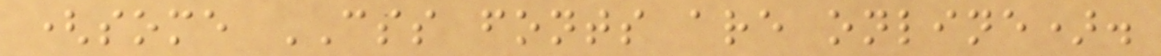(some CSS fonts are online).
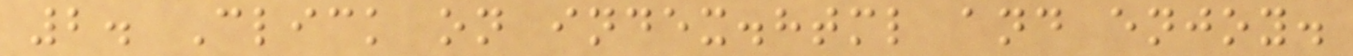2. Click on index.html and enjoy.
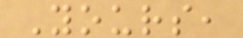Yours,
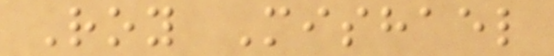Roy Mishael
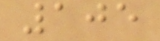105
